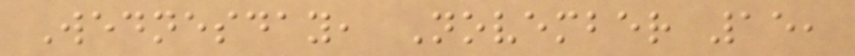Wednesday, November 15,
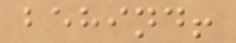behind!
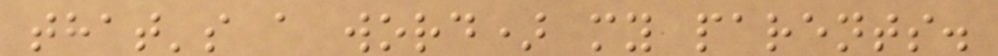that's a word) my parents.
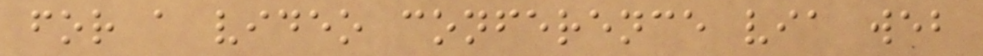for a video conference via web
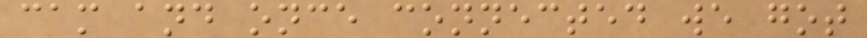cam and once connected we got
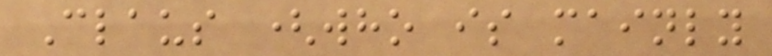Claus (who is mainly
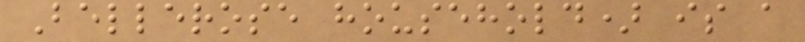Bellerose household) is a
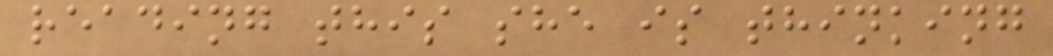reading this she is thinking
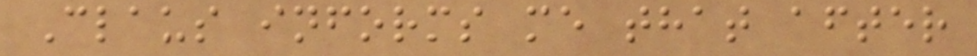Claus informs me that after
